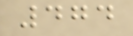474
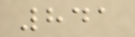841
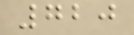720
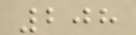208
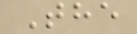The
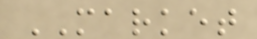MARKET
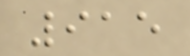915
